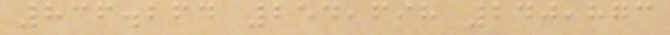836.264 254,698 240,873
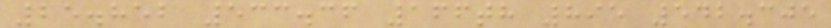25.852 533.36 166th 895 542.305
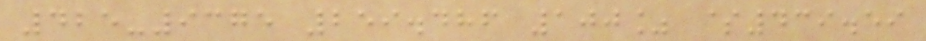425-9375 259.486 100% $439.59
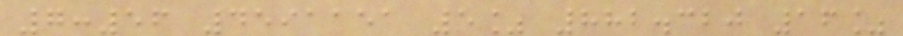7:56 4591151 5% 882.320 16%
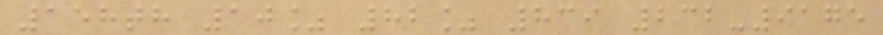158th 10% 82% 839 232-9175
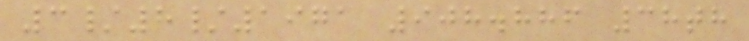3/8/1971 908.886 38th
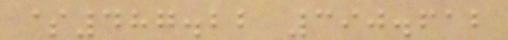$487.22 390.612
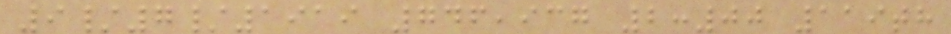9/7/1919 746,937 2:00 119th
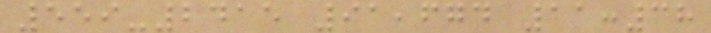559-2415 91,674 11:38
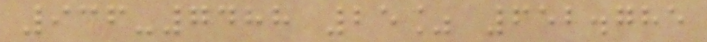936-7488 25% 652.785
